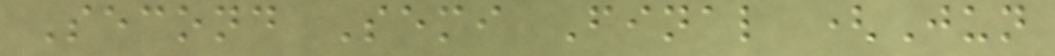Second Semi Final (Jun
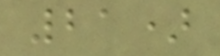21)
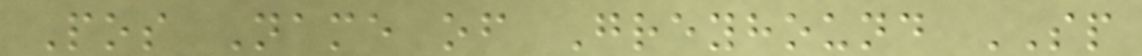Pos Name of Greyhound SP
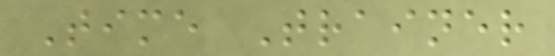Time Trainer
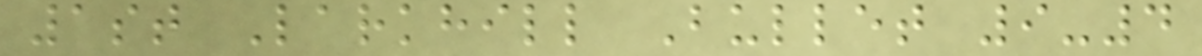1st Larkhill Bullet 9-4
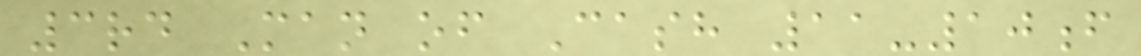3rd Man of Cash 11-10f
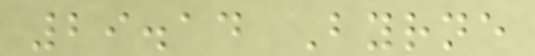29.14 Byrne
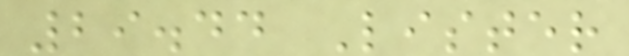29.44 Lister
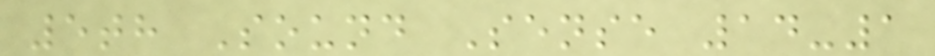5th Sound Sense 14-1
